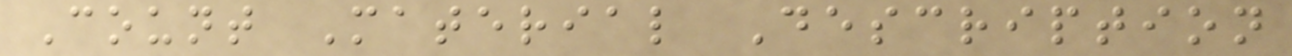Count Material Description
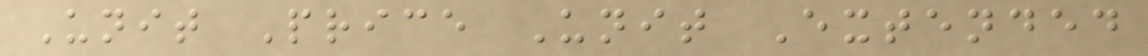Unit Price Unit Extended
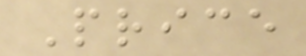Price
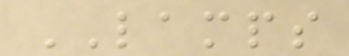LAMPS
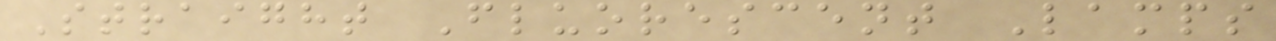Straight Fluorescent Lamps
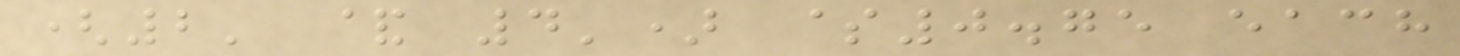(2' & 4') $0.75 each
